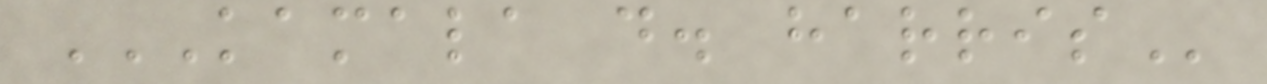KAMALA D. HARRIS
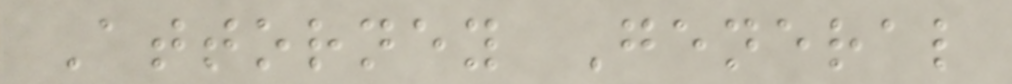Attorney General
